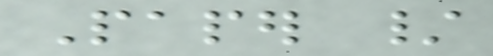Paper /
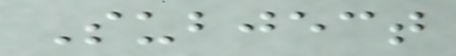Subject
